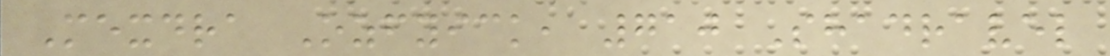Mexdra Ozfyick, 710 Shadravel
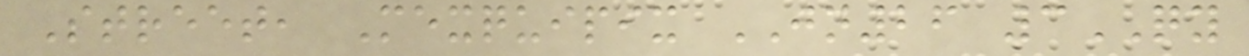Street, Mexquipix JN26 3QY
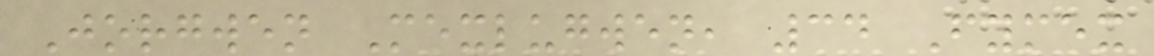Jorgwen Mexlugwen, 34 Fymex
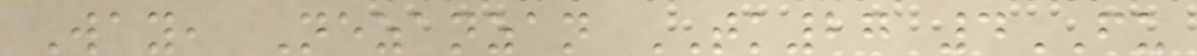Way, Nezanzan TK27 4FU
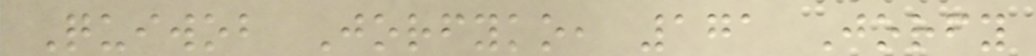Quiwob Jorfyko, 171 Jorfy
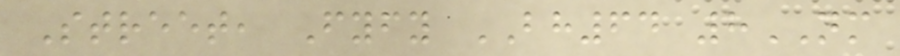Street, Fyfy BH64 8NM
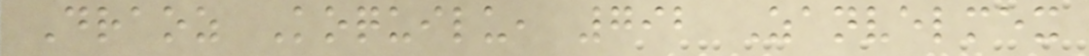Draoz Koquilu, 792 Zanvelmex
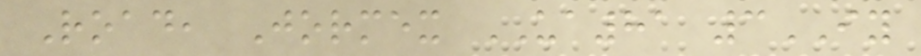Road, Jormex UA81 3IY
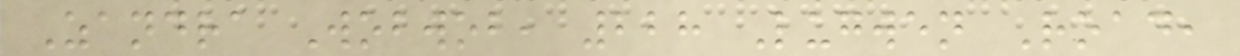Zandra Wobwob, 228 Lugwen Road,
